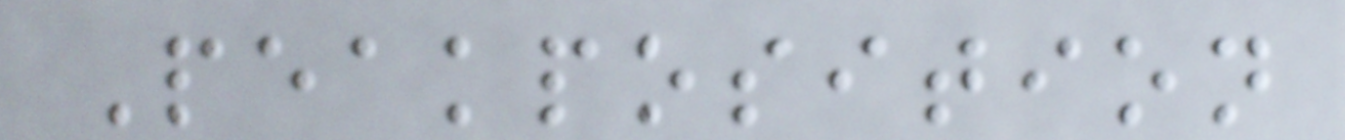Peakposition
